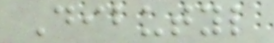Dibutyl
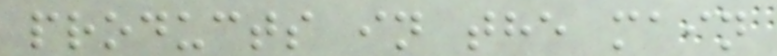products in the main
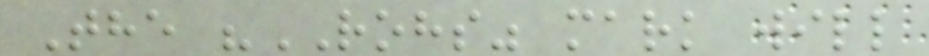The "ROHS" mark will
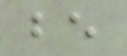be
